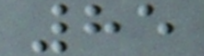85
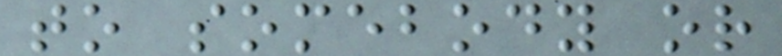to somebody or
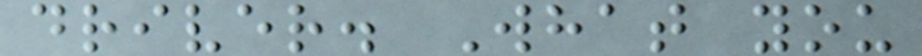driver. What you
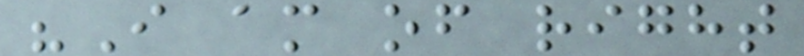"I am of right
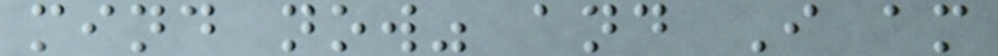mind now" and I am
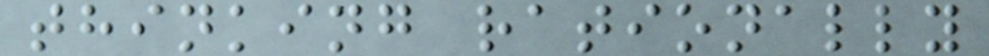thinking rationally
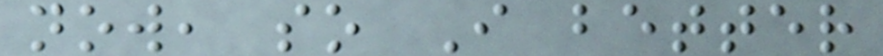now, so I better
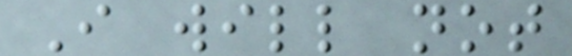I will not
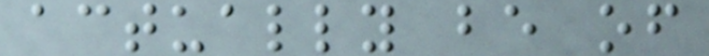actually be of
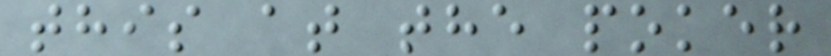this at the poker
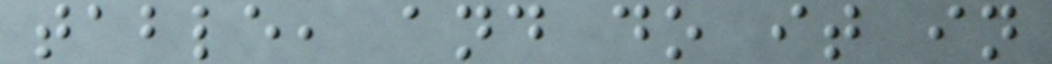table, and do it in
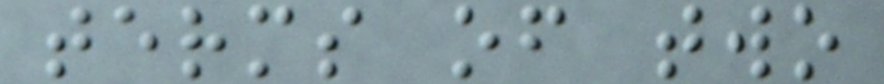terms of two
